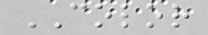COLOR
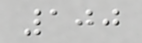100
